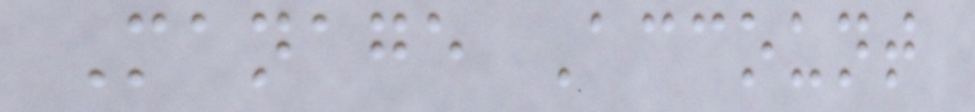Manage Account
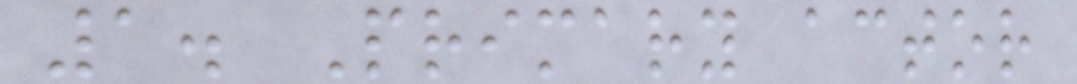1. Primary actor
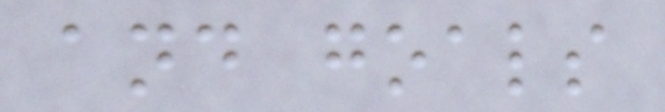and goals
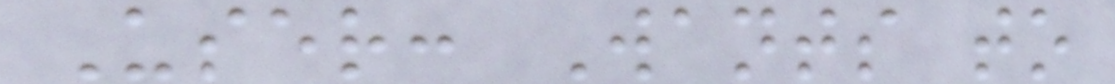User: Wants to
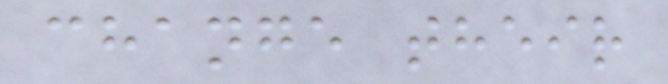change their
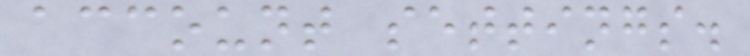account settings.
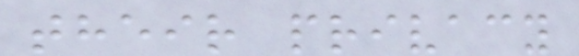their privacy
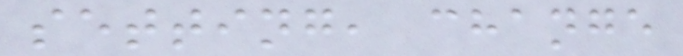setting, change
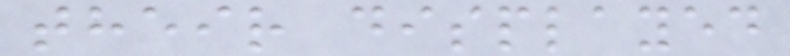their displayed
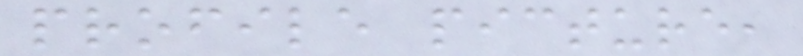profile picture,
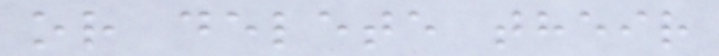or delete their
